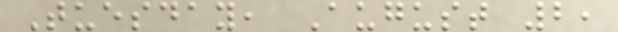Tuesday, August 2,
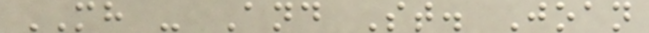MH - And St. Joan
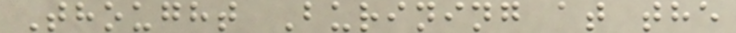Thought Burining at the
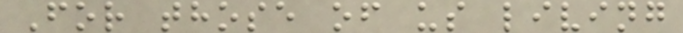For those of us living
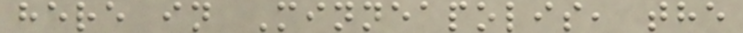here in Minneapolis, the
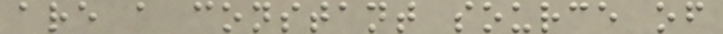are a constant source of
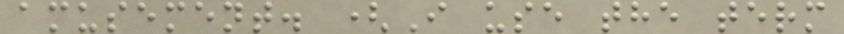amusement. (I use the term
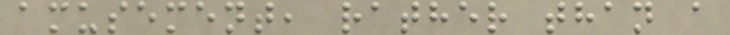amusement, rather than a
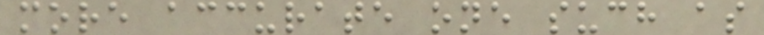more accurate one such as
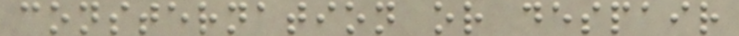consternation or despair
